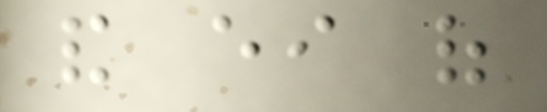and either of
